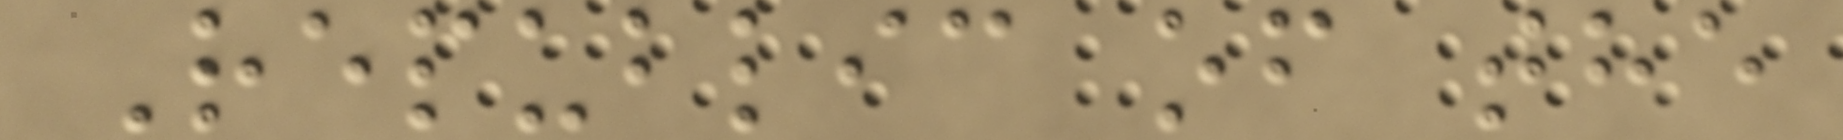Republic of the
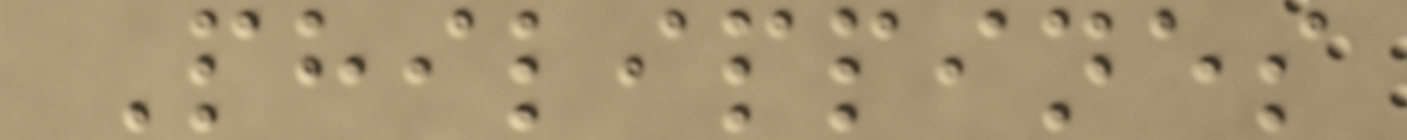Philippines
